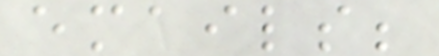emails;
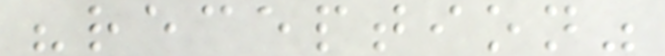"reception"
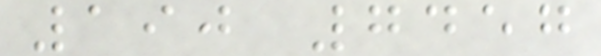190 7457
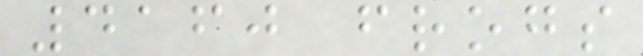4160 frogs
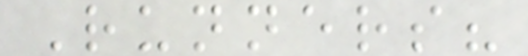Runners?
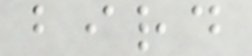bird
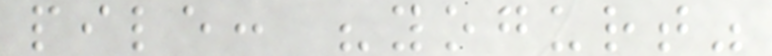pile: "yogurt"
